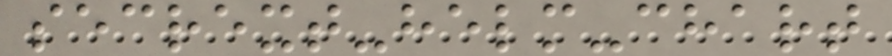secrext-helm-chart
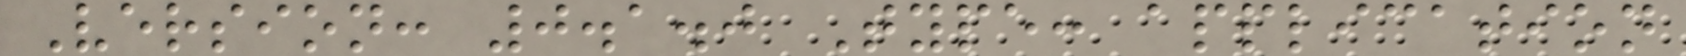Version: 0.1.0 Type: application
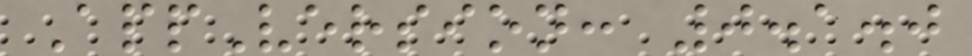AppVersion: 0.1.0
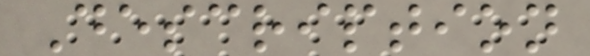Description
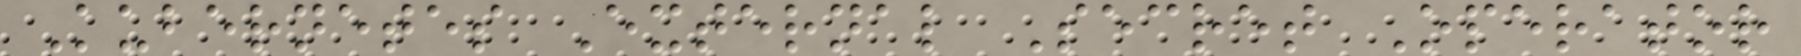Kubernetes External Secret Operator
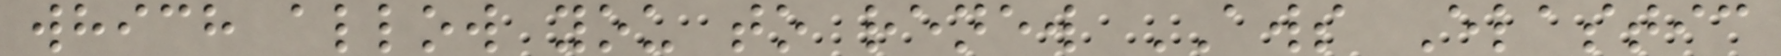which allow you to renew AWS Elastic
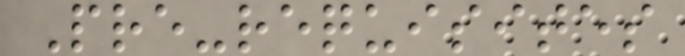Pre-requisites
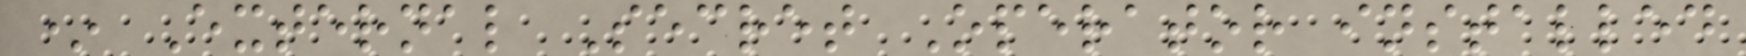* External Secret Operator installed
